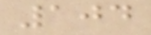104
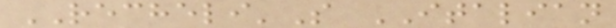RECHELI'S ITALIAN
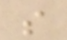s
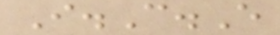I.C.E
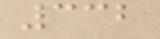332
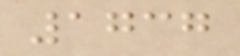1737
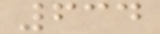634
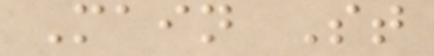Main St
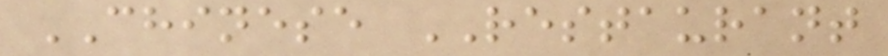CHINESE RESTAURANT
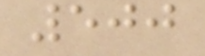500
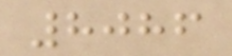8086
